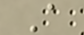A
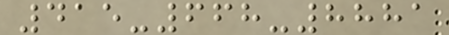415-668-8881
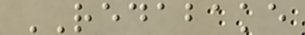REDABAKE
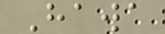Hawa
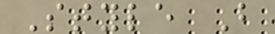Style B
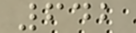642
